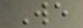We
